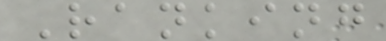Ranking
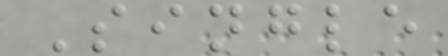Single
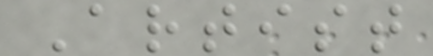Artist
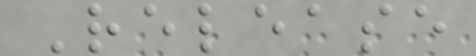Release
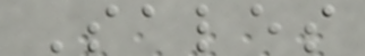Sales
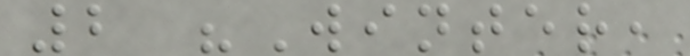2 "Winter,
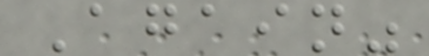Again"
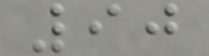90
